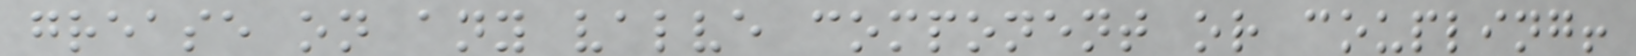grease on any valve component or coupling!
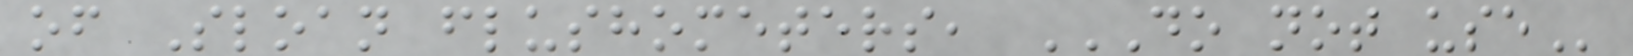of Sloan flushometers, DO NOT USE
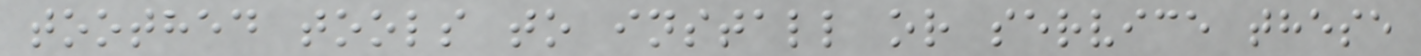toothed tools to install or service these
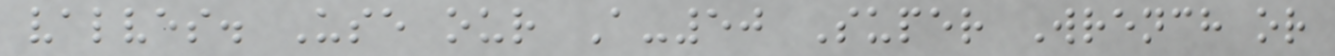valves. Use our A-50 Super Wrench or
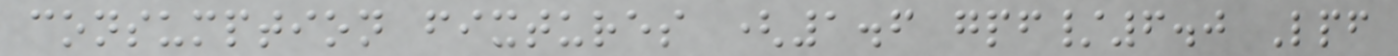consumption fixtures (1.6 gpf/6.0 Lpf
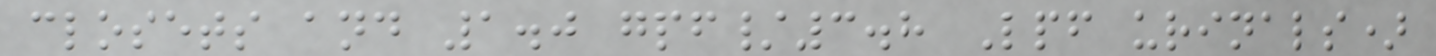closets and 1.0 gpf/3.8 Lpf urinals)
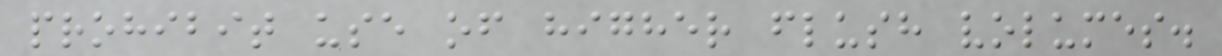prohibit use of higher flush volumes.
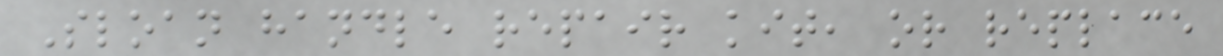Sloan handle repair kit, or replace
